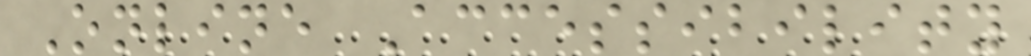Online Accessibility
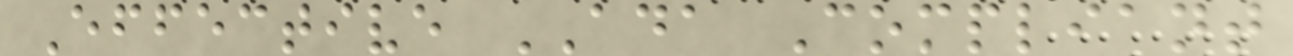Effective ADA Compliant
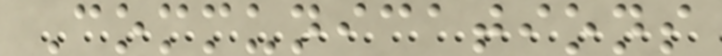Communications
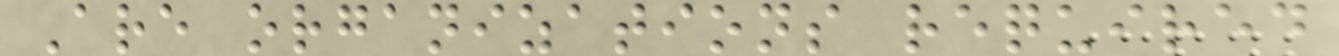Are organizations required
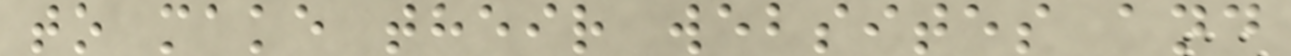to make their websites and
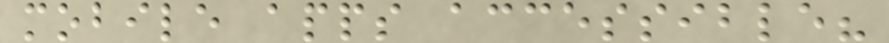mobile apps accessible?
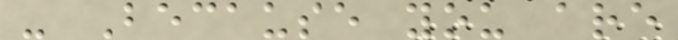- Because you are
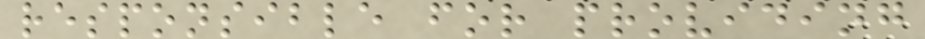responsible for providing
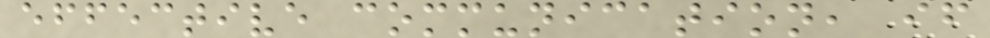effective communication, if
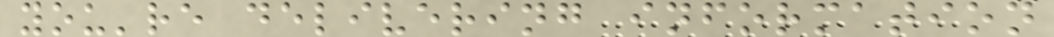you're delivering information
